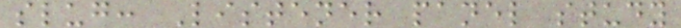slug: Listener panel study
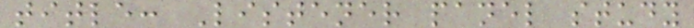title: Listener panel study
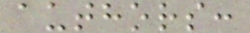authors:
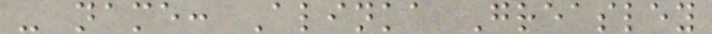- name: Alinka Greasley
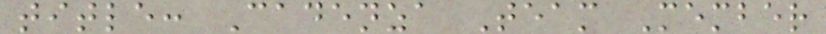title: Cadenza Team Member
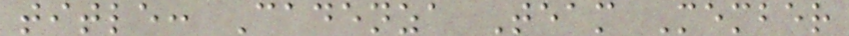title: Cadenza Team Member
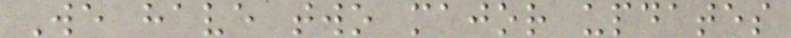We have two major updates
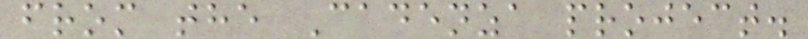from the Cadenza project.
